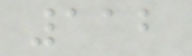112
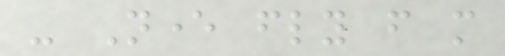- Never fly from more
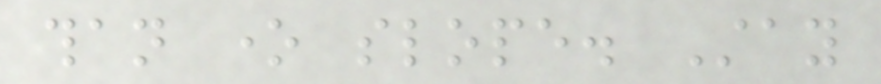than one slope. Stay
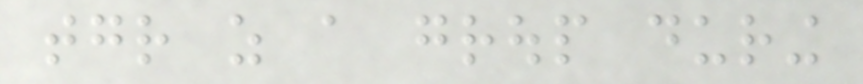together as a group during
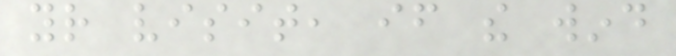your visit, if the wind
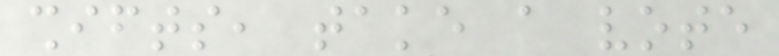shifts, take a vote
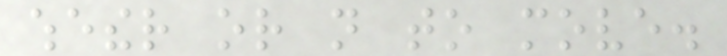whether or not to move.
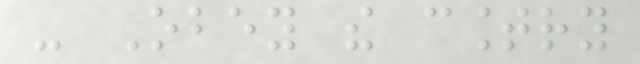- Obey the country
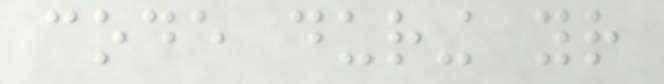code during your
